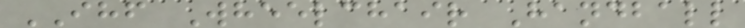IHF Wheelchair Handball
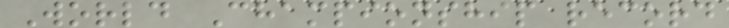World Championship record
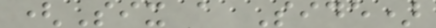(Six a Side)
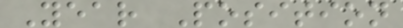Year Position
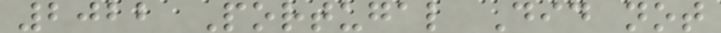2022 Portugal Did not
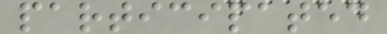participated
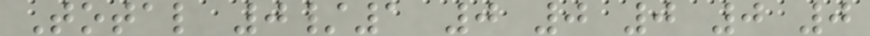Total 0/1 0 0 0 0 0
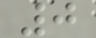0
